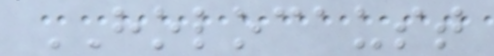HOLOCAUST
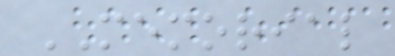MEMORIAL
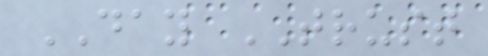DAY TRUST
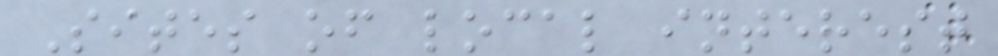Sites of local interest
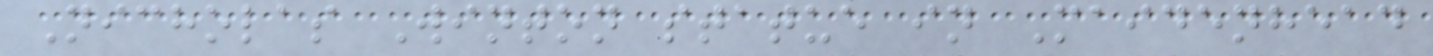Nicholas Winton statue in Maidenhead
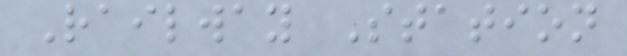Railway Station
